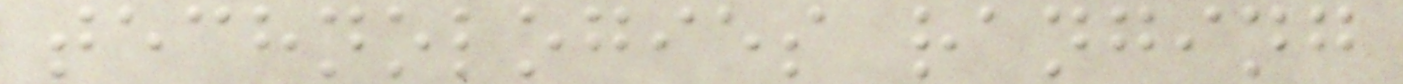technologies ranging
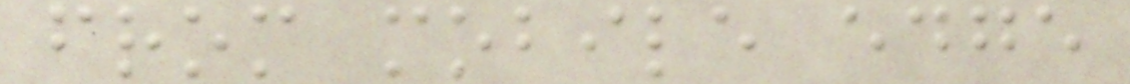from mobile edge
